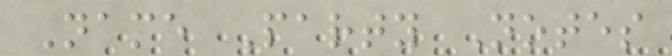Name Party Notes
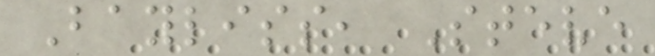Bayliss, Steve
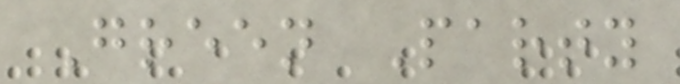Green Party
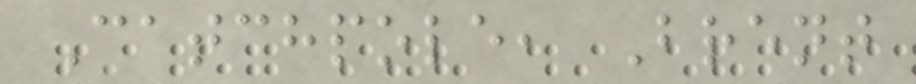Catchpole, Brent
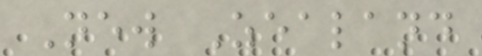New Zealand
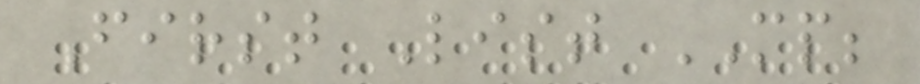First List MP;
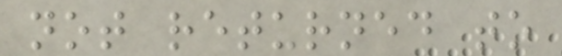not returned to
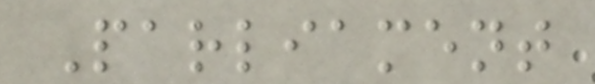Parliament
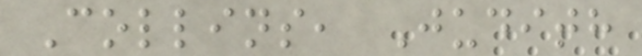Collins, Judith
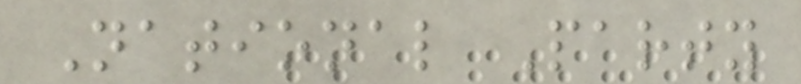National Party
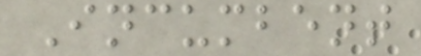Incumbent
